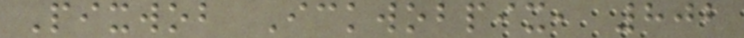Pixwob Ickwobpix, 802
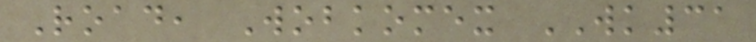Road, Wobkomex WK31
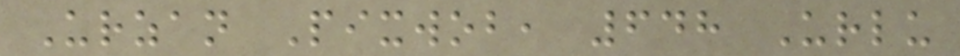Urzan Pixwob, 648 Urlu
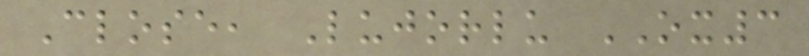Close, Lujorlu OX3
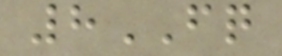8FQ
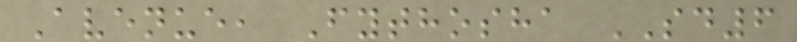Avenue, Fythosha SD6
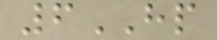6HP
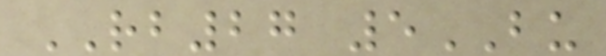RB27 5BU
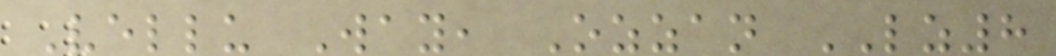Vellu Way, Ozzan LZ8
